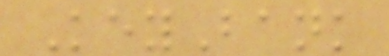KeyBank
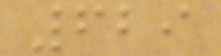629
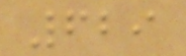629
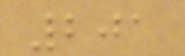201
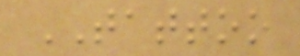TATTOO
